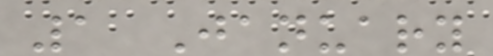1 January
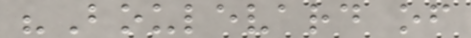"Boulevard of
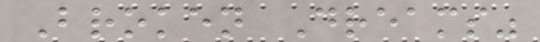Broken Dreams"
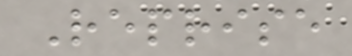Reprise
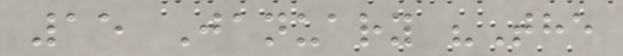15 January "The
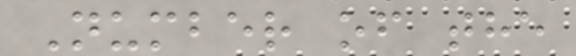Number of the
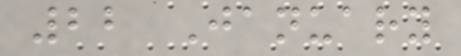22 January
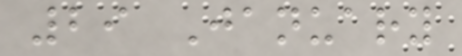29 January
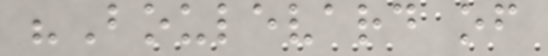"Boulevard of
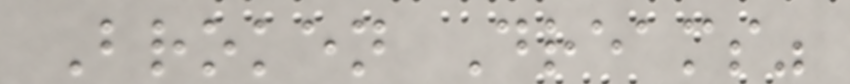Broken Dreams"
